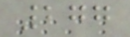277
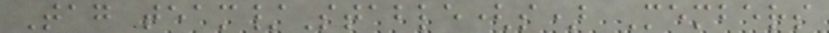Tag team/Stable(s) Members
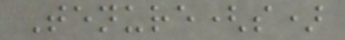Tenure(s)
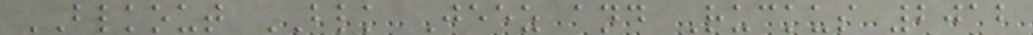BLKOUT BLK Jeez and Ruckus 2012
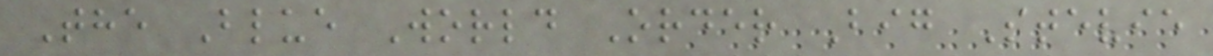The Blue World Order Big Stevie
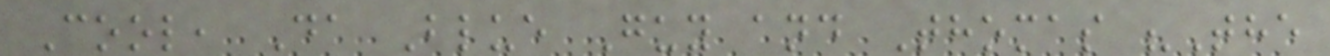Cool, Da Blue Guy and Thomas "The
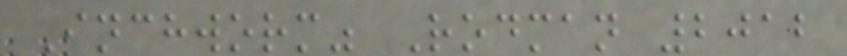Inchworm" Rodman 2012
